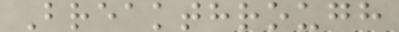Breakthrough
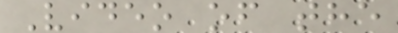Video of the
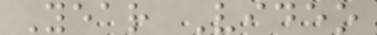Year Video
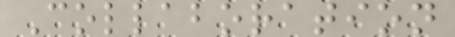Collaboration
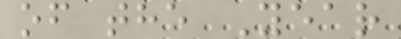of the Year
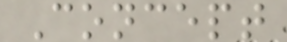Concept
